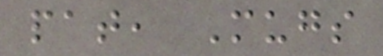pat, Mugs
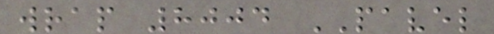wrap 8004 PAVEL
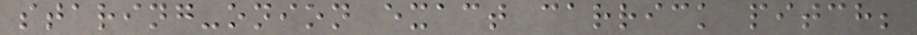staring-onion exact carrick pitch;
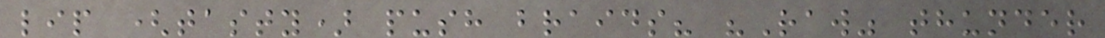lip (tasty) push braids? "Raw" thunder
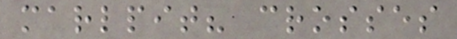marlpit? crosses
